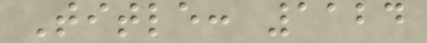Title: 1124
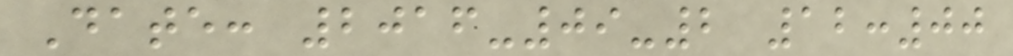Date: 2016-09-2 12:00
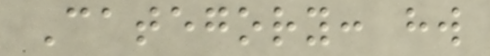Category: hw
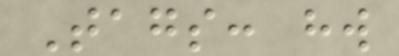Tags: hw
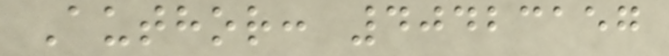Author: 40423157
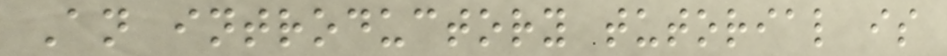An introductory tutorial is
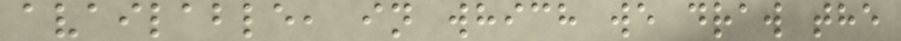available, in which we draw the
